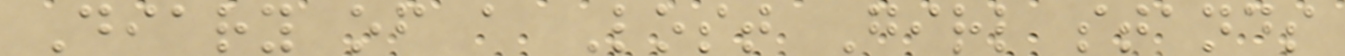Diary of a Lost Girl stands
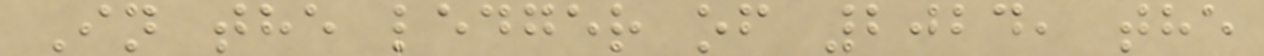In the ledger of 2024, the
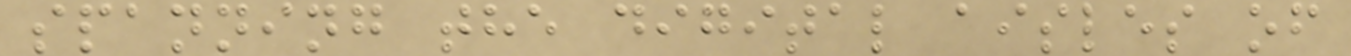spanning the digital aisles of
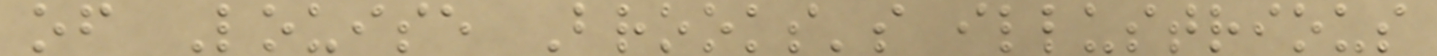of Louise Brooks's illustrious
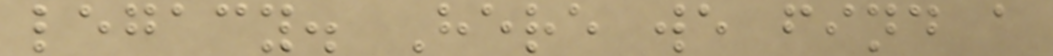legacy. Here we find a
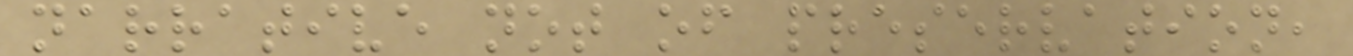narrative not of preservation,
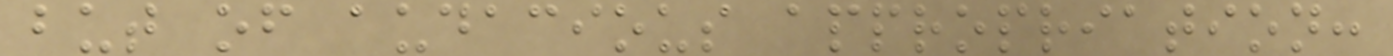but of audacious appropriation:
